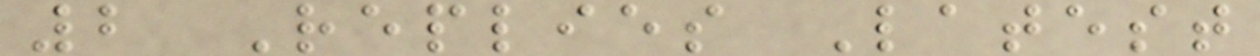2 Replies Latest
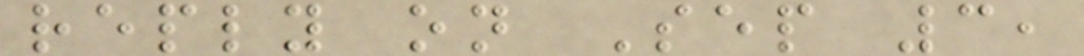reply on Sep 3,
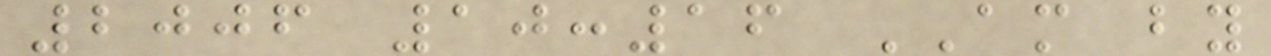2006 10:16 AM by
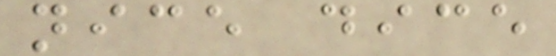nice dice
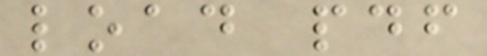load pdf
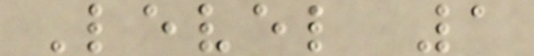Level 1
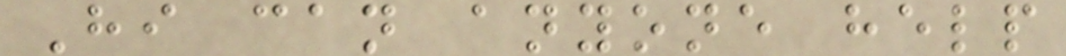Hi can anyone help
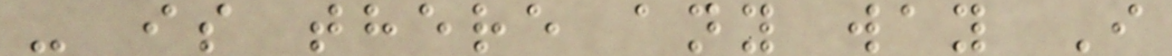- is there any way I
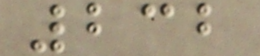232
